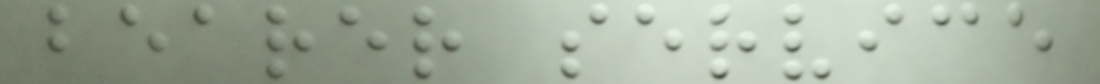bearer service
